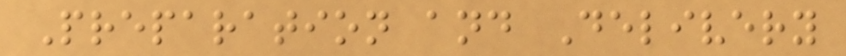Preparation and Delivery
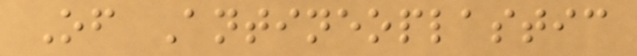Of Antineoplastic
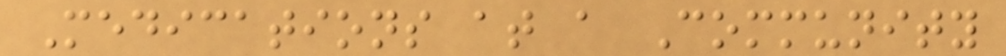Medications at a Community
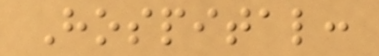Hospital:
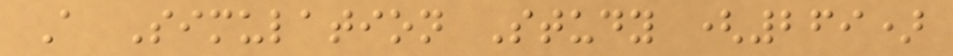A Simulation Study (269)
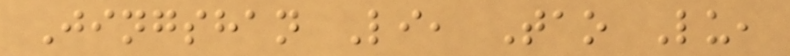Jingshan Li, Tao Lu,
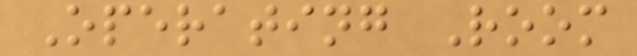Operating Room
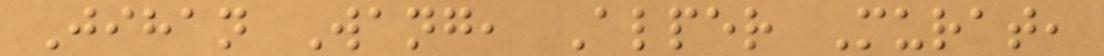Jihan Wang, Alper Murat,
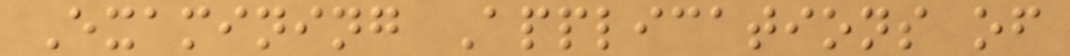Examining Applications of
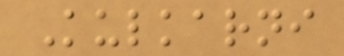Kulkarni
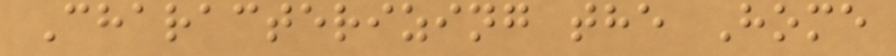Characterizing the Home
